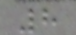8
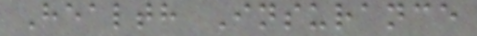Health Insurance
